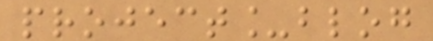project_blog
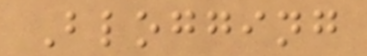Blogging
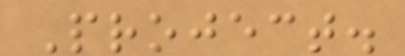Project.
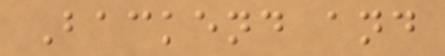Backend and
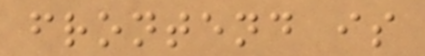frontend is
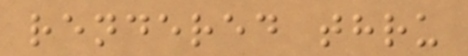rendered thru
